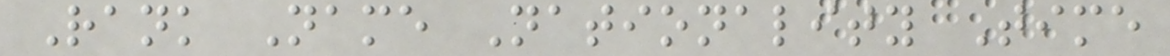Rank Name Nationality Time
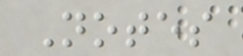Notes
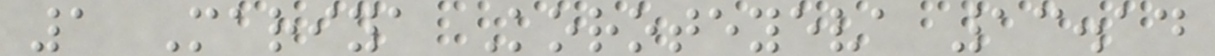1 Mariya Koroteyeva 13.14
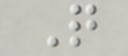Q
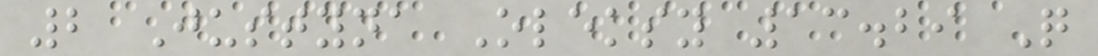2 Justyna Oleksy 13.29 Q
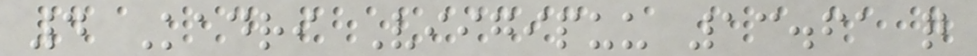4 Kadri Viigipuu 13.61 q
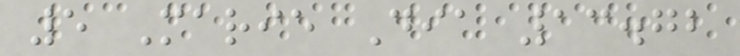5 Marie Dia 13.72
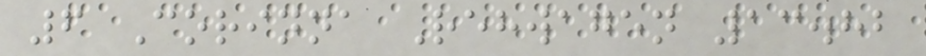6 Corinna Rehwagen 13.82
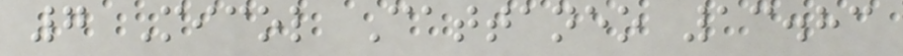7 Micol Cattaneo 13.83
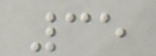35
